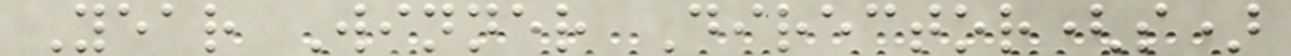Year Winner Director(s)
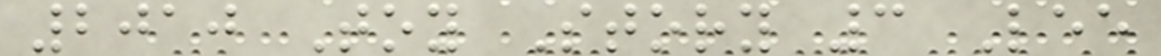2010 Toy Story 3 Lee
